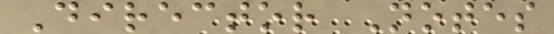Director Notes
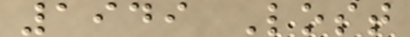1949 Lost
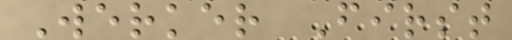Werker First
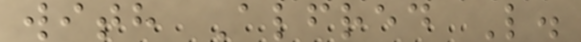with Alfred L.
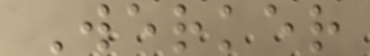Werker
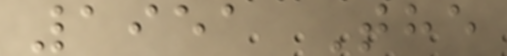1951 The
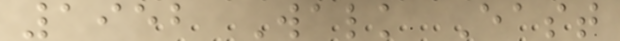1952 Walk East
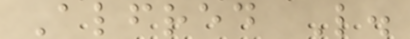Alfred L.
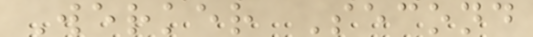Werker Second
